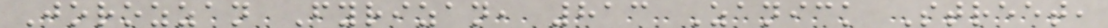Jorozzan Fyrizan, 813 Zanick Street,
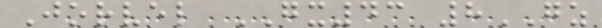Jorvel GX43 8GZ
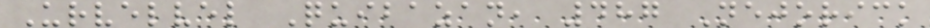Urvelvel Quibazan, 487 Nejorick
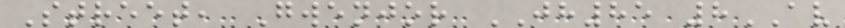Street, Gwenjor JH85 8AV
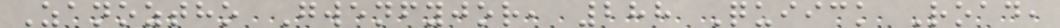Zanoztho Gwenfyjor, 288 Quiick Road,
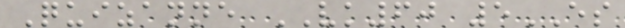Quizanne VK60 5ES
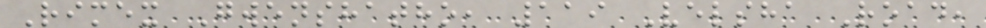Rimex Gwenshatho, 119 Velsha Road,
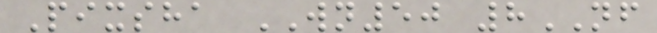Pixsha WN50 8NF
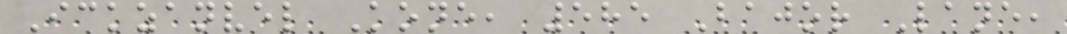Ickzanvel Kone, 585 Bajor Lane,
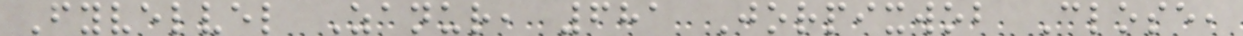Fyvelvel Zanur, 681 Jorpixwob Close,
